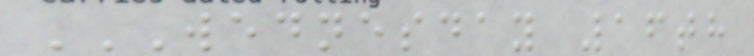WEDNESDAY 16TH
